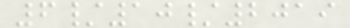6/10/2019
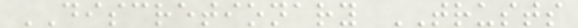DISCRETIONARY TRUSTS
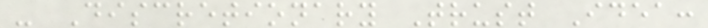- Discretionary Trust Idea:
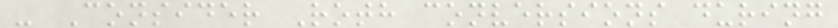- Consider Roth conversions during
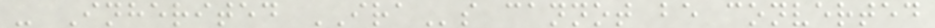- Inherited IRAs cannot be converted
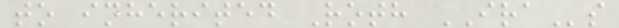to inherited Roth IRAs
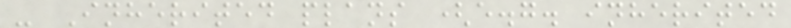- Inherited plans (e.g. inherited
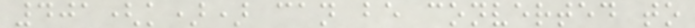401(k)) can be converted to
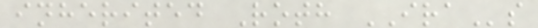inherited Roth IRAs
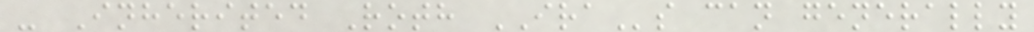- Inherited Roth IRAs can generally
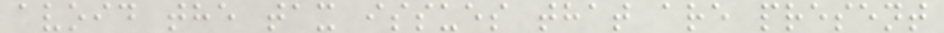avoid the tax issues that are present
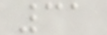31
